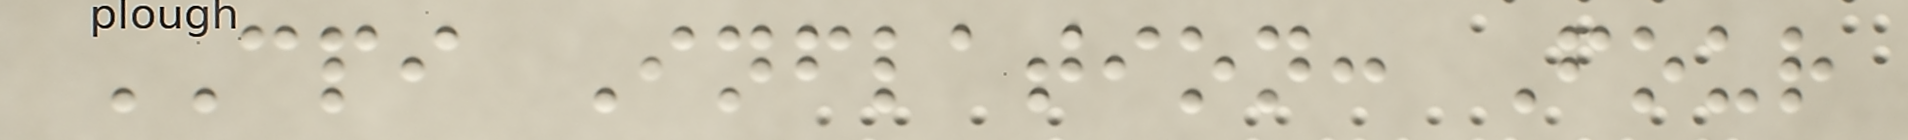CPI Inflation: Four
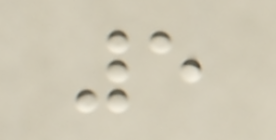5
